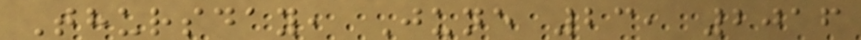Thursday, June 23, 2016
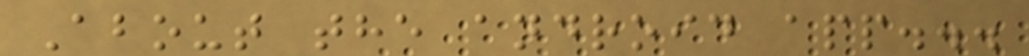About the android app...
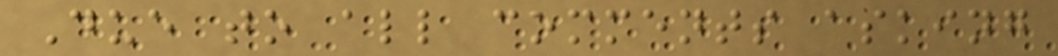Due to all comments asking
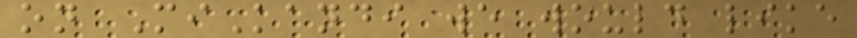on MiKandi we would like
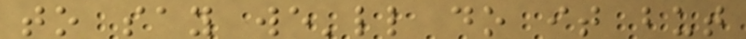to say we'll do it but
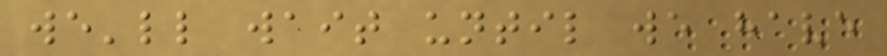we'll wait until we have
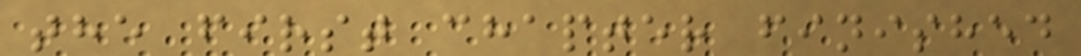the first chapter finished
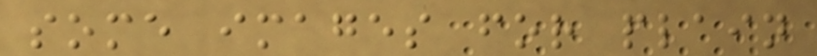some images for plain
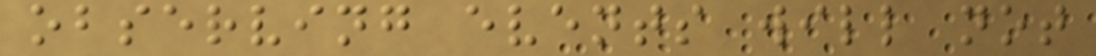observing events will not
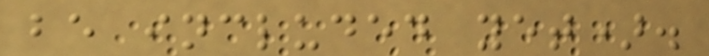be included yet).
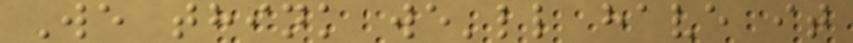We think we'll have it
